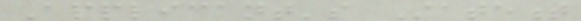Applicant's Statement
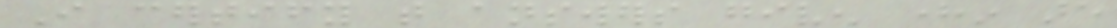I certify that answers given herein are
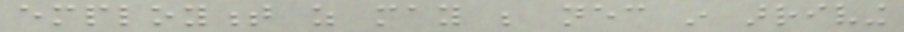employment as may be necessary in arriving
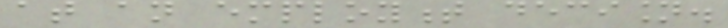at an employment decision.
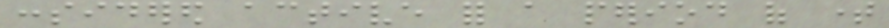considered active for a period of time
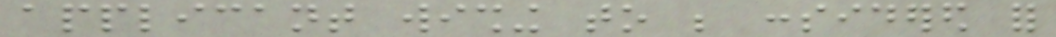applicant wishing to be considered for
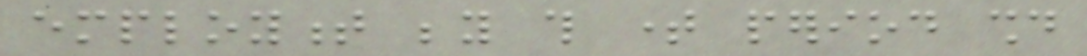employment beyond this time period should
